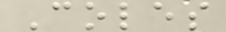Coles
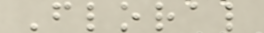Floral
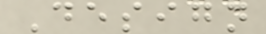Design
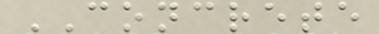CONCRETE
